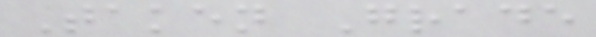Taken Grade
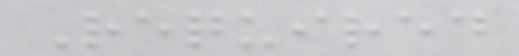Required
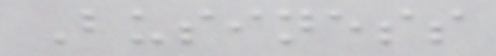Business
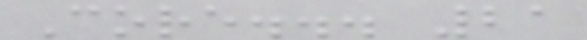Core... 21
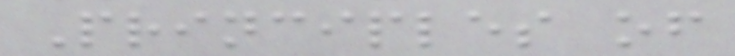Principles of
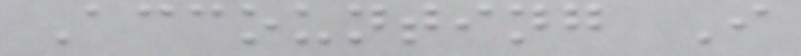Accounting I
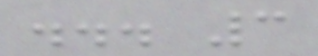... 3
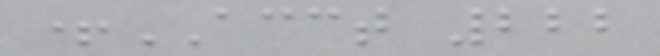+ACCT 222
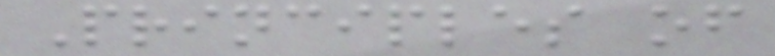Principles of
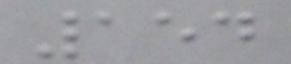154
